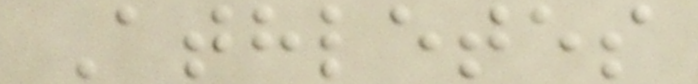Athletes
